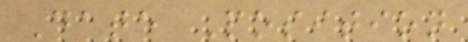Date Position
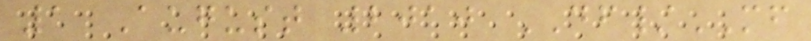1 August 2010 DF/MF
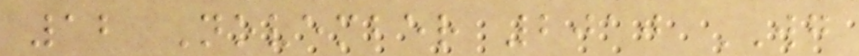12 November 2010 WG
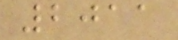2011
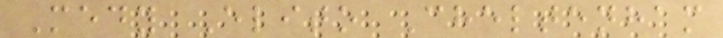Medy Elito Cheltenham
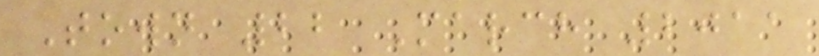Town 22 March 2011
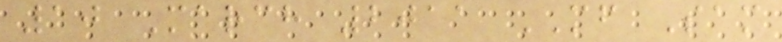10 March 2011 MF Sam
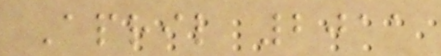April 2011
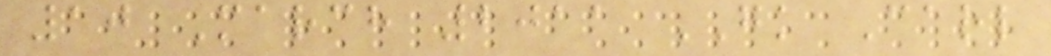10 March 2011 GK Carl
